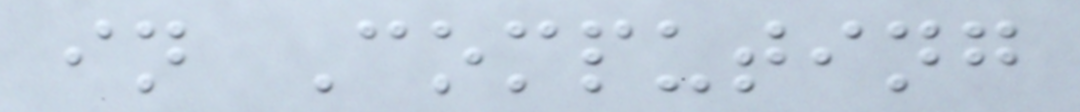in Computing
